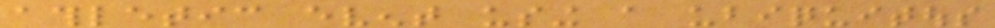athletic event using a ubiquitous
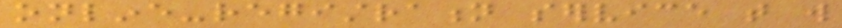online-registration service that will
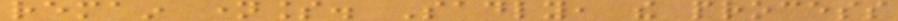remain nameless. Sadly, the process
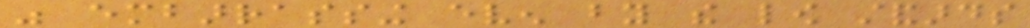was embarrassing even by the low standards
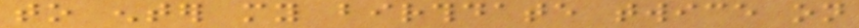to enter my birthdate twice on
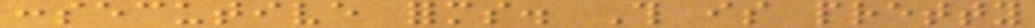consecutive forms. This is pretty
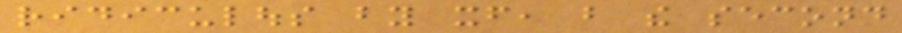ridiculous by itself, but the second
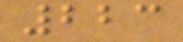223
